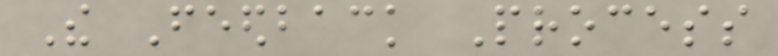The Feedback Process
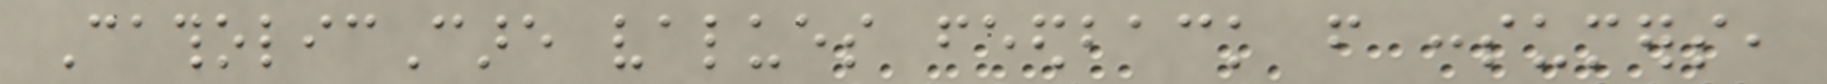CatholicCare values feedback from consumers,
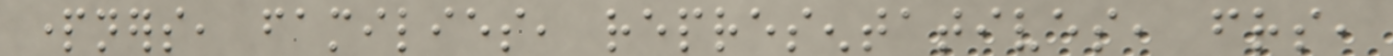partners, families, representatives, friends,
